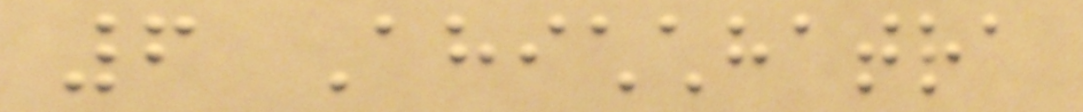6 Ahichchhatra
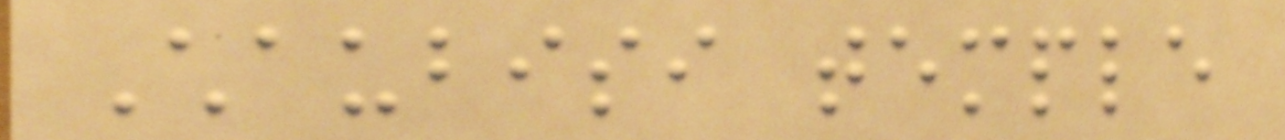Chaubisi temple
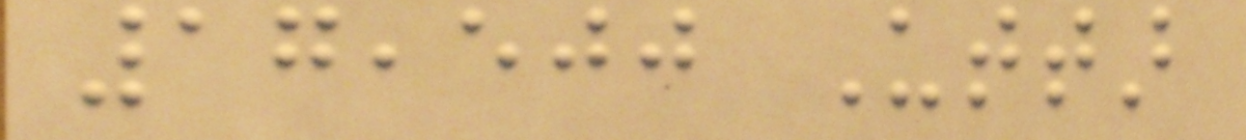17,500 Uttar
